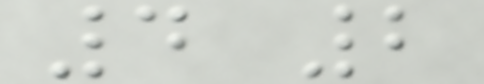4 2
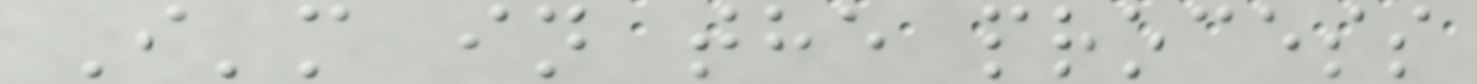I'm in the process
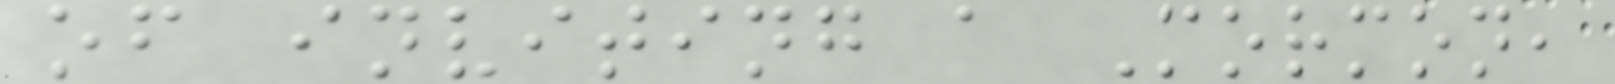of inviting a Mormon,
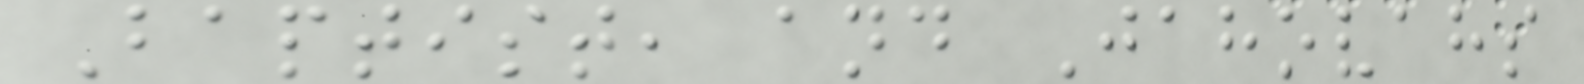Baptist, and Jahovahs
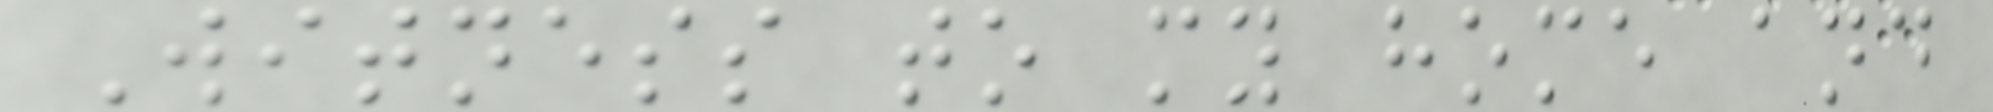Witness to my home and
